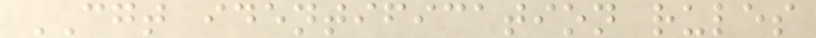CGT identification rules
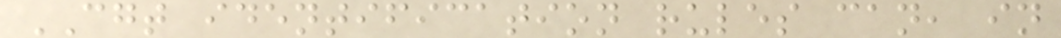CGT identification rules can, in
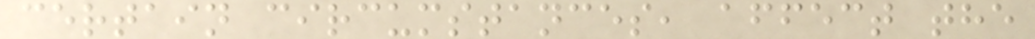certain circumstances, affect the
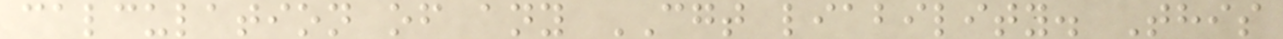calculation of any CGT liability. This
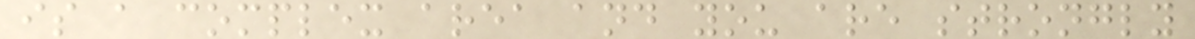is a complex area and you are strongly
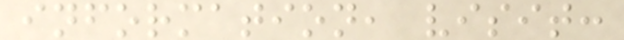information, visit:
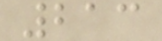213
